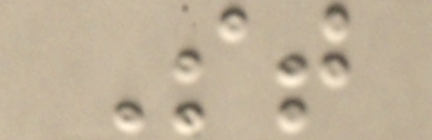St
